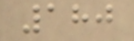180
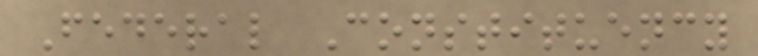Federal Constituency
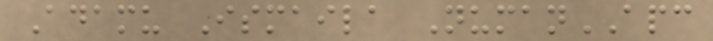Adamu Ismaila NumanAPC
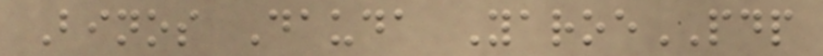Binos Dauda YaroePDP
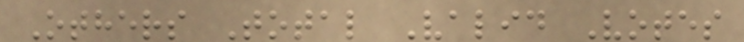Others Total Valid Votes
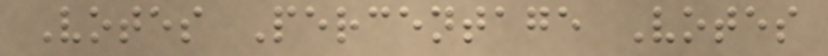Votes Percentage Votes
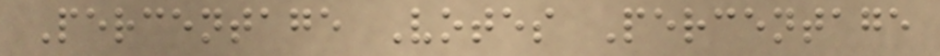Percentage Votes Percentage
